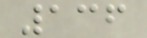136
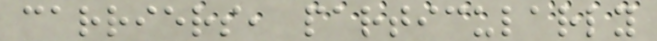carriers, particularly
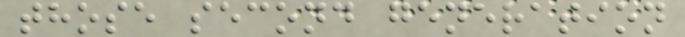those second generation
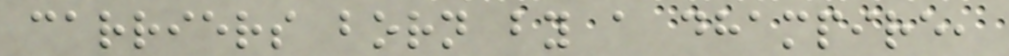carriers born by a dhampire,
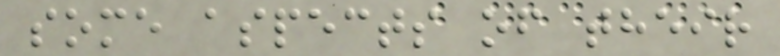some aspects of their
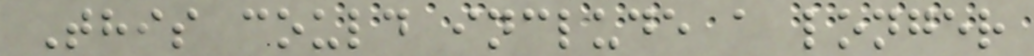This could include a longer
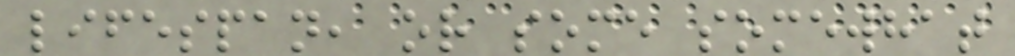lifespan, or some somewhat
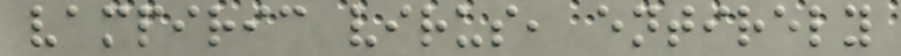vampiric virus, entirely
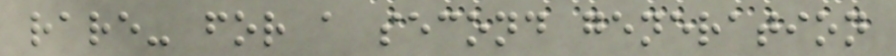rare- for a second generation
